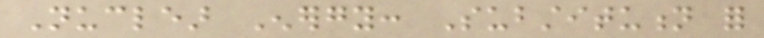Nuclear Energy: Substitution for
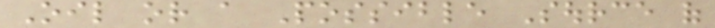Oil or a Possible Source of
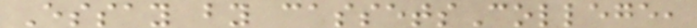Essay by cassetsCollege,
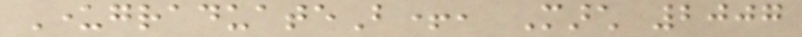UndergraduateB+, March 2007
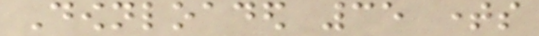Downloaded 35 times
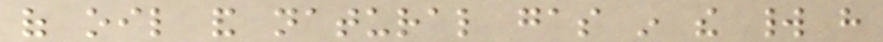of oil and natural gas in the world have
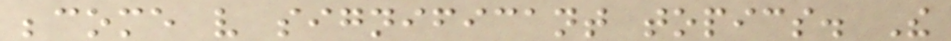become very significant topics. The
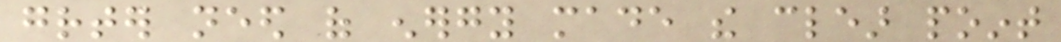greater need of energy made the clear point
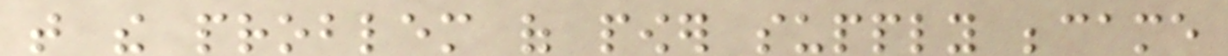that the problem of power supply became
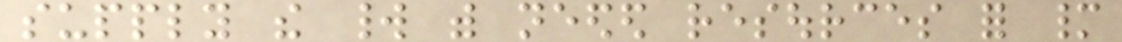supply the world with needed resources for many
